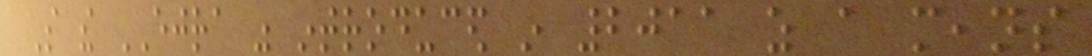So the EJRA was introduced in 2011 as a means
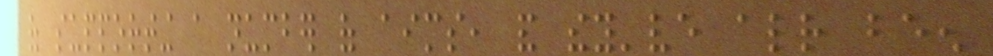of supporting a number of aims, and they've already been
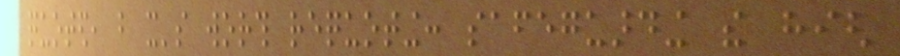quoted, but it's worth requoting: safeguarding the high
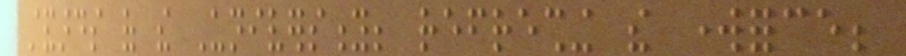standards of the University; refreshing the workforce;
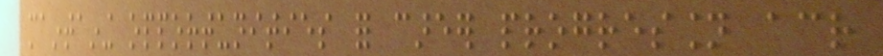maintaining opportunities for career progression across
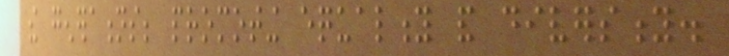the generations; promoting equality and diversity.
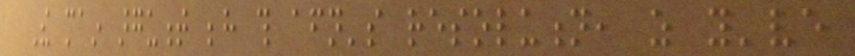The main argument behind this afternoon's resolution, as you've
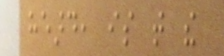heard, is that the
